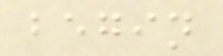begin
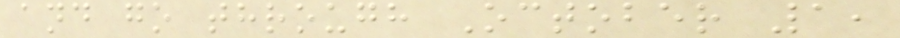and go through October 1,
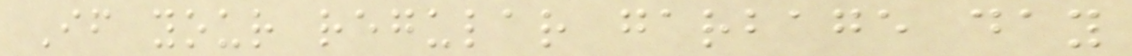If your regular garbage day
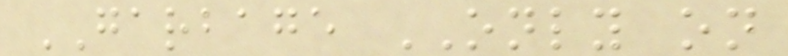GARBAGE ONLY on
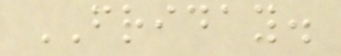FRIDAY.
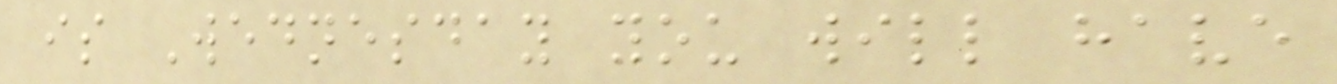is Wednesday you will have
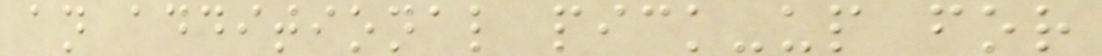an additional pick-up for
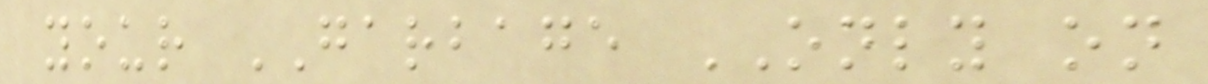your GARBAGE ONLY on
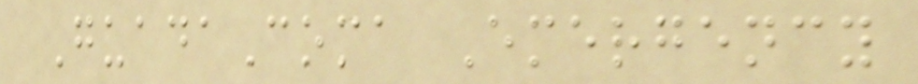GuadaComa Emergency
